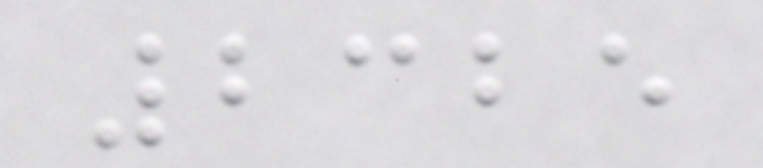2325
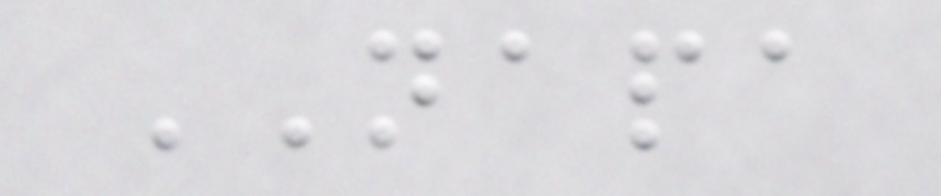NAPA
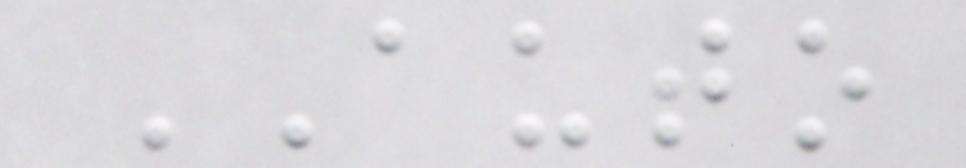AUTO
